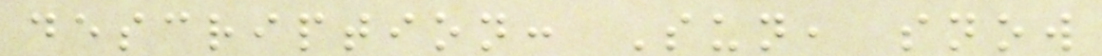description: Sun, snow
